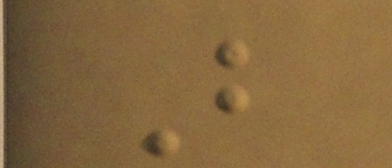But
